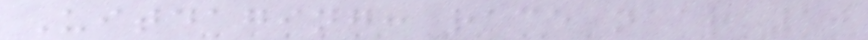Uitdaging: race naar 10
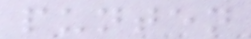punten
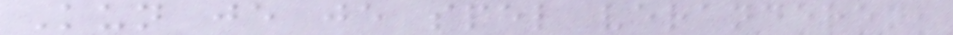Kun je je spel veranderen,
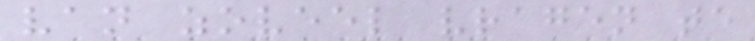van zoveel vragen te
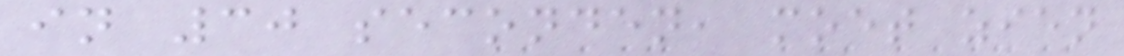in 30 seconden, moet zien
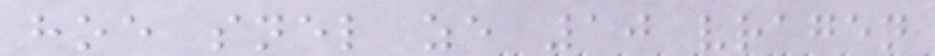hoe snel ze 10 vragen
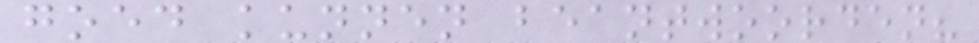goed kunnen beantwoorden?
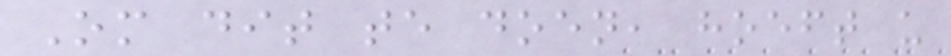Om dit te doen, hoeft u
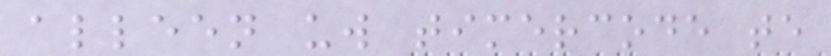alleen uw timercode te
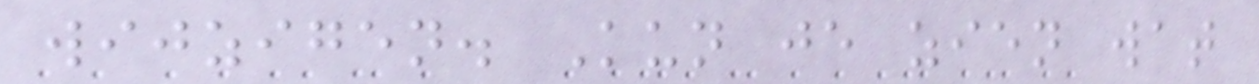wijzigen. Kun je zien wat
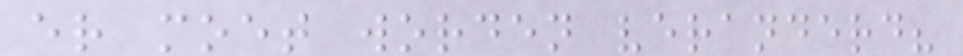er moet worden veranderd?
